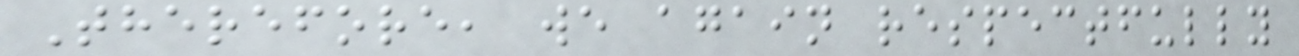Therefore, we again respectfully
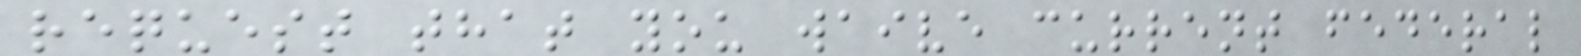request that you waive current federal
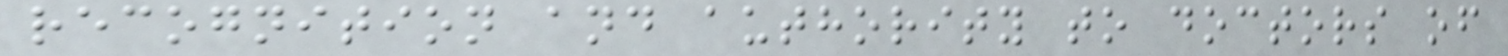recognition and authority to doctors of
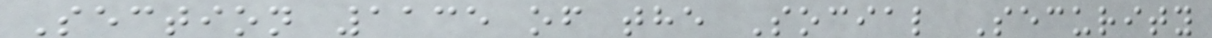Section 1135 of the Social Security
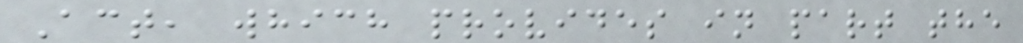Act, which provides in part the
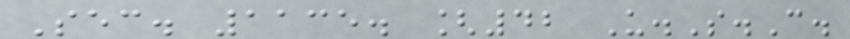Sec. 1135. [42 U.S.C.
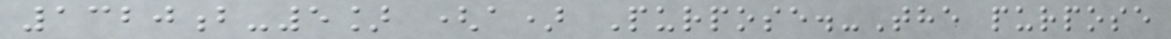1320b-5] (a) Purpose.-The purpose
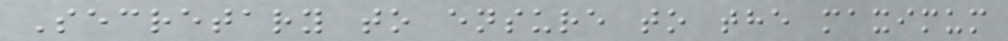Secretary to ensure to the maximum
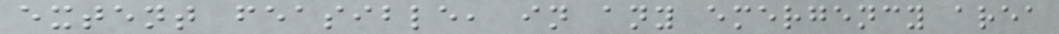extent feasible, in any emergency area
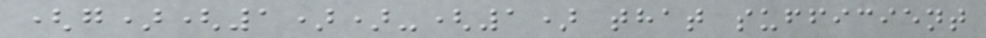(g)(1))-(1) that sufficient
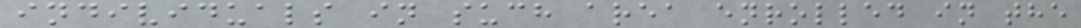individuals in such area enrolled in the
